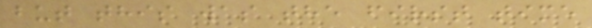but this was the first time
